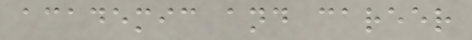academic and career
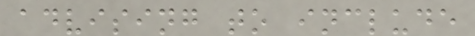advising to include
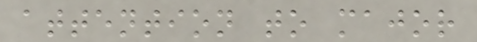attention to major
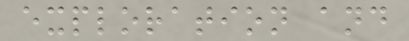exploration and
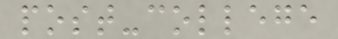post-college
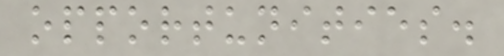opportunities.
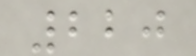220
